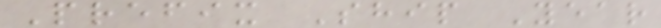Prefix Ship Year
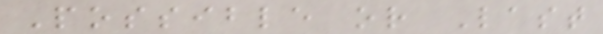Possible or Last
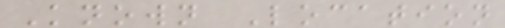Known Location
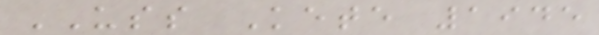USS Kete 1945
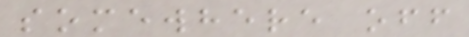somewhere off
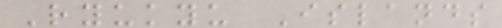Ryukyu Islands
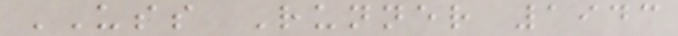USS Runner 1943
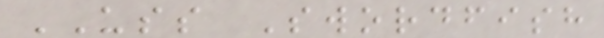USS Swordfish
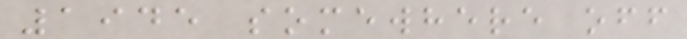1945 somewhere off
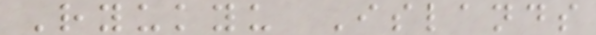Ryukyu Islands
